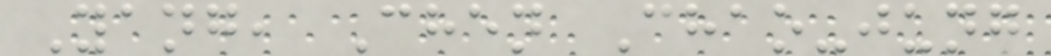Yang, Chen Chao-jung
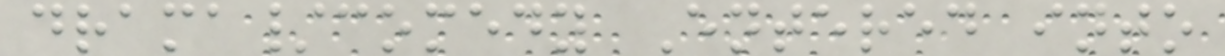drama/comedy Entered into
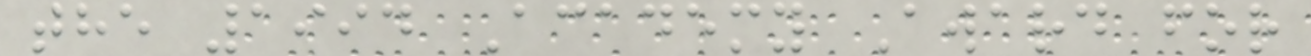the 1994 Academy Award for
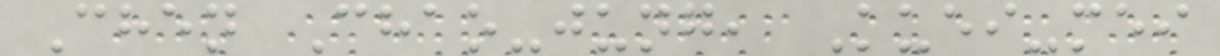Chen Chao-jung, Kuei-mei
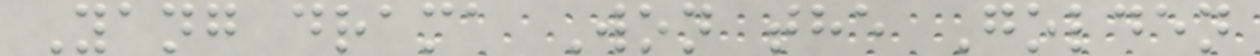Yang drama Won the Golden
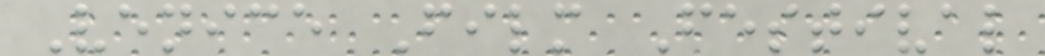Venice Film Festival
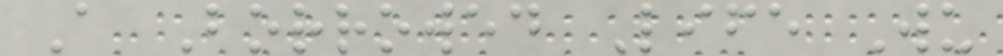A Borrowed Life Wu
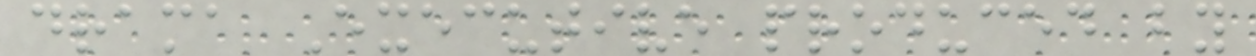drama Executive produced by
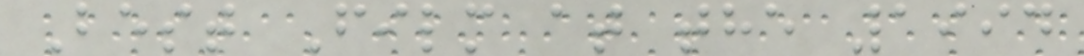Best Film at the 1994
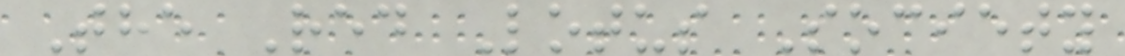The Red Lotus Society
